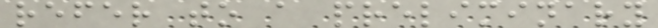refer to a preliminary
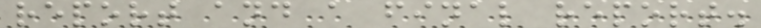report and a final report.
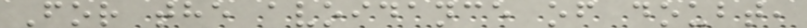For the avoidance of doubt,
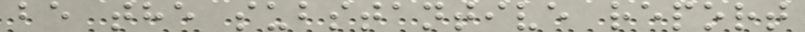be the substantive report
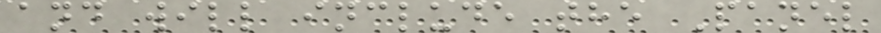and will include the Panel
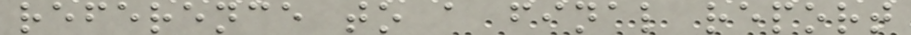reference to a final report
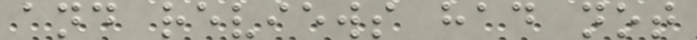and reviews had not
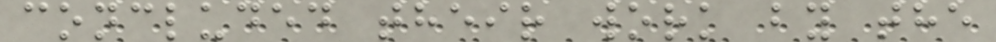concluded their work by the
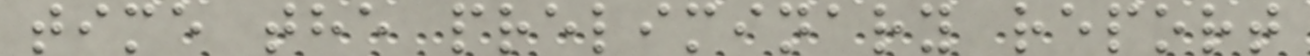time the preliminary report
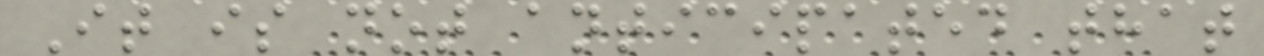It is not anticipated that
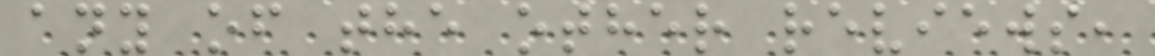any of the other reviews,
